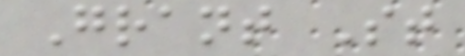Grant St
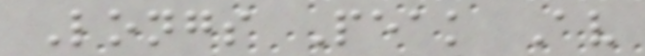Longs Peak Av
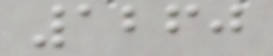1260
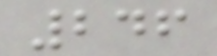246
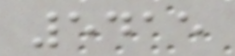5415
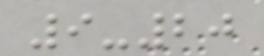9-20
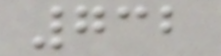732
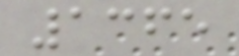1365
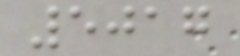5017
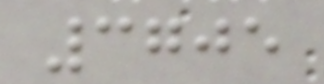3705
